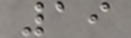19
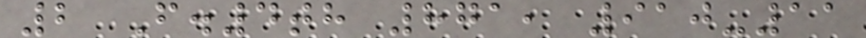2 F.4th 871, 910-11
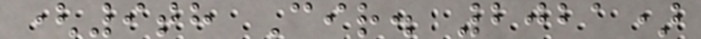(9th Cir. 2021)
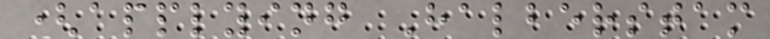(applying Halberstam
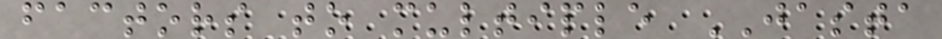factors to multiple JASTA
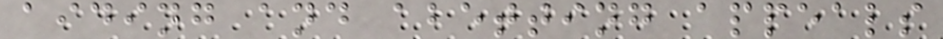aiding and abetting appeals
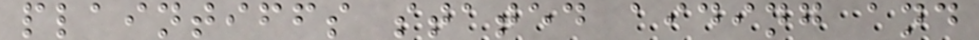plaintiffs stated aiding and
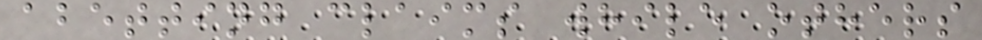abetting claims while others
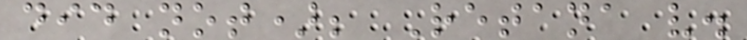did not); Retana v.
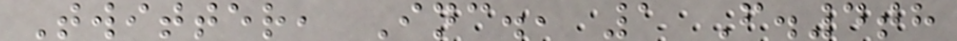Twitter, Inc., 1 F.4th
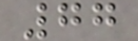77
